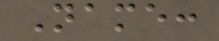Name:
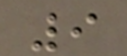9
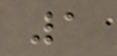1
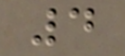4
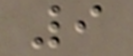9
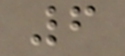6
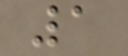1
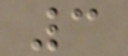3
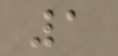1
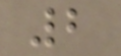2
